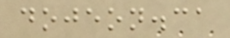dojeon.ca
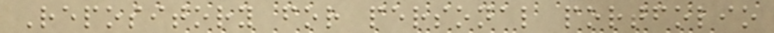Repository for personal portfolio
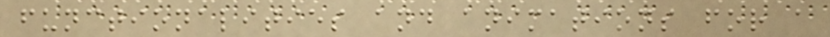functionalities and animations for a
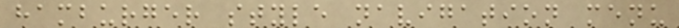hamburger style navigation menu
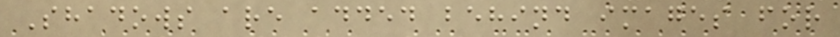Shadows are added behind images for
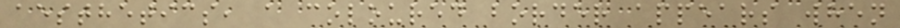aesthetics, a coloured border appears when
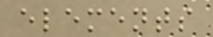elements
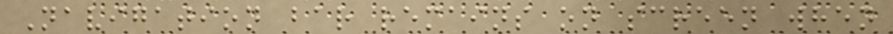Navigation bar remains on screen when
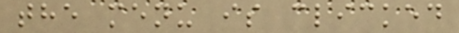the menu is clicked
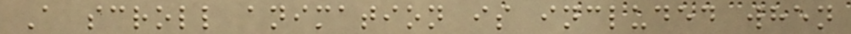A scroll animation is included when
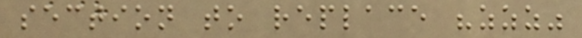section to replace "zzz"
